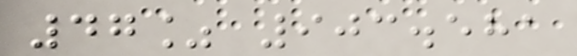47% 903.581
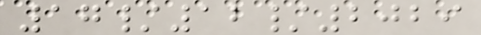17/12/2029
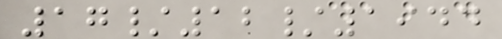17/12/1944
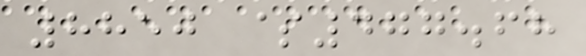8850 $477.68
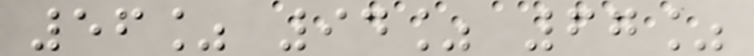56% 94% 67%
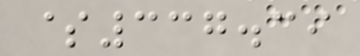$337.39
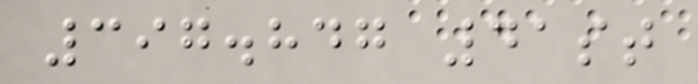397.847 41st
